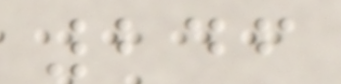246
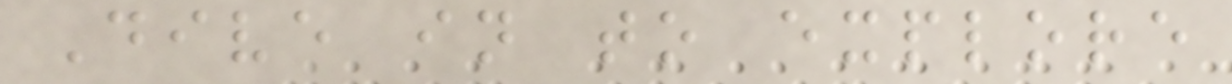Dive in to explore
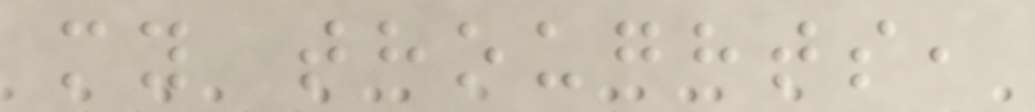my thoughts,
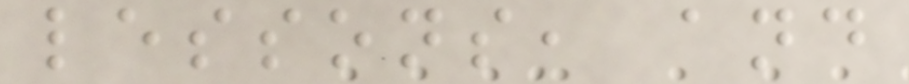lessons, and
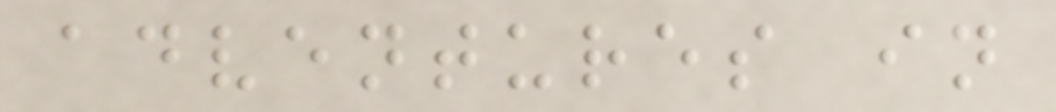adventures in
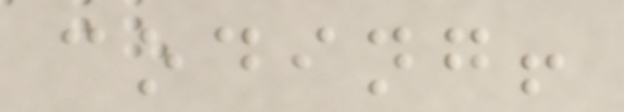coding!
